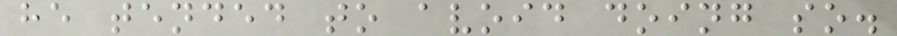he tended to avoid doing so.
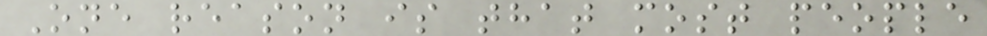One reason is that most people
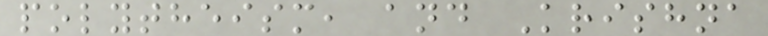polytheism, and Krishna
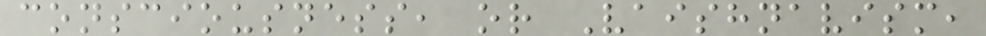consciousness, or Vaishnavism,
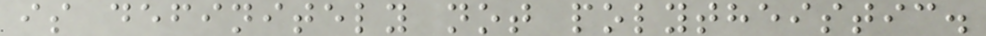is definitely not polytheistic.
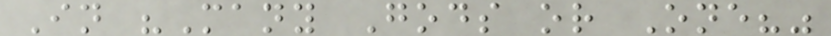In "Many Gods or One?"
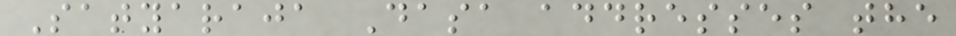Satyaraja Dasa addresses the
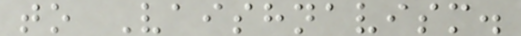to Vaishnavism.
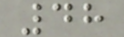48
